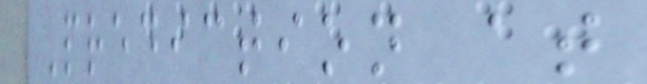Prediction at
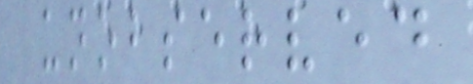unobserved
